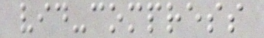vid-compress
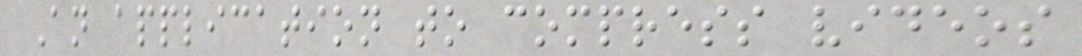An application to compress videos
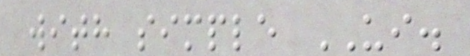with simple UI.
